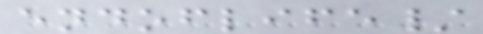endoflife/
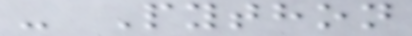- Python
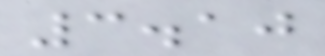3.10
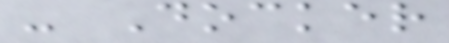- Docker
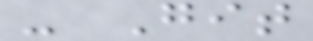- Git
